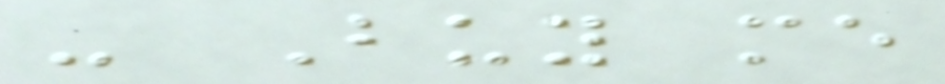- Buy me
